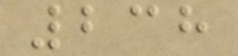238
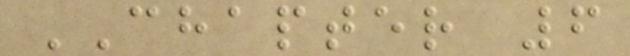CHAPTER 6
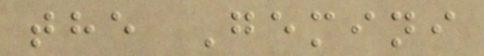the Gemini
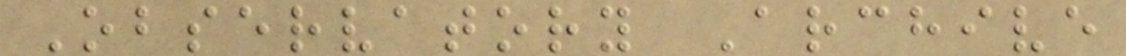Observatory Archive
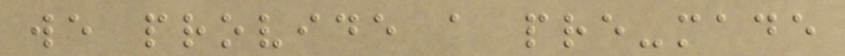we provide a pre-made
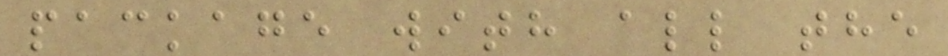package with all the
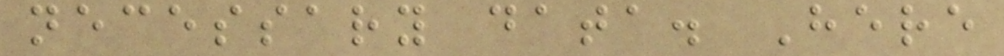necessary data. Here
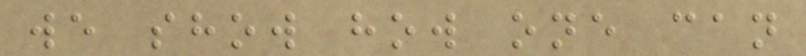we show how one can
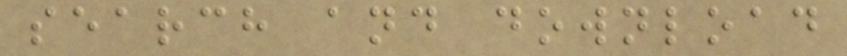search and download
